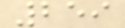259
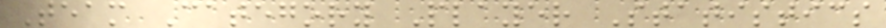Team Category Player Statistics
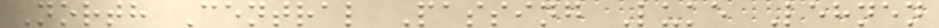North Central Passing Luke Lehnen
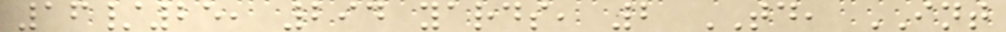16/25, 294 yards, 2 TD, INT
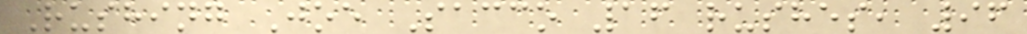Rushing Joe Sacco 16 rushes, 96
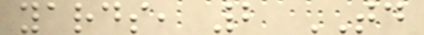yards, 2 TD
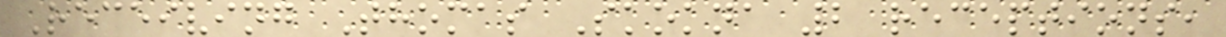Receiving Thomas Skokna 2 receptions,
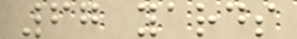67 yards
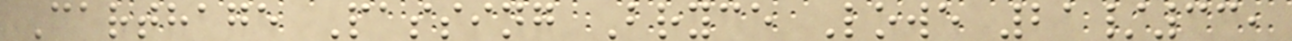Carthage Passing Bryce Lowe 21/33,
